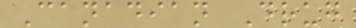Canadian Drug
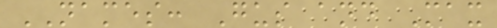NAMES: Gus and Max
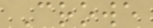Crowe
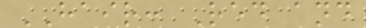HAIR: Red and
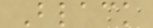Black
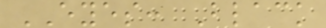EYES: Black
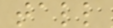tall
